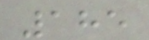185
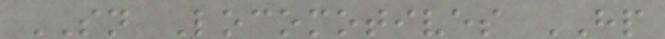SN Locomotives HP
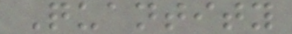Quantity
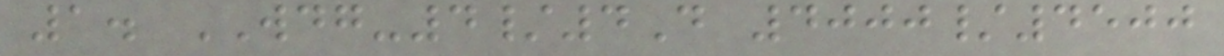1. WDG-4/4D 4000/4500
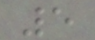5
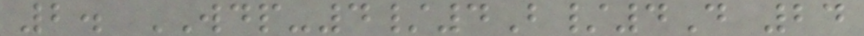2. WDP-4/4B/4D 24
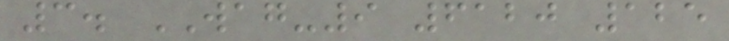3. WAG-9 6120 125
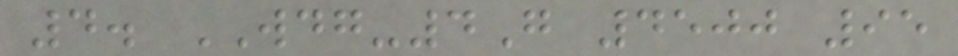4. WDG-4G 4500 95
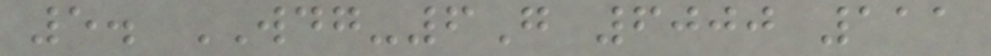5. WDG-6G 6000 111
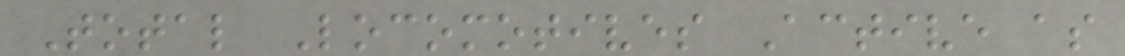Total Locomotives Active as
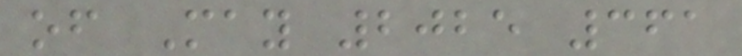of May 2025 361
